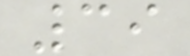39
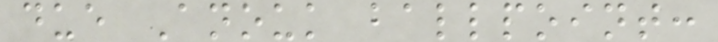due Anouk ballpoint:
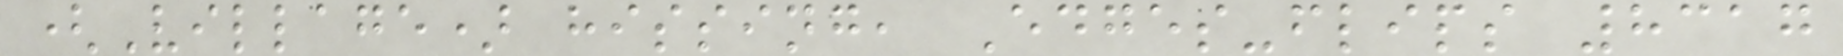(Village) hissing, Edges-flips 8317
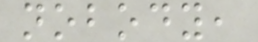nobody,
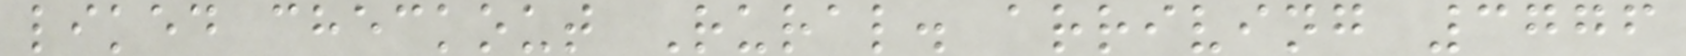liked checkout Rural. arriving 3776
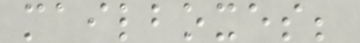mailboxes;
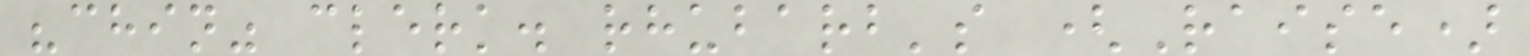"chin" clerk. rhubarb's (Raise)
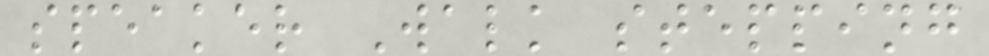speaker Walk stepping
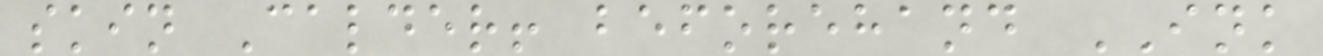skin Calder! beforehand INK
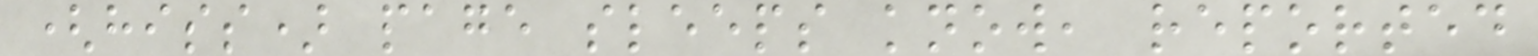(hiss) page sleeps know, reported
